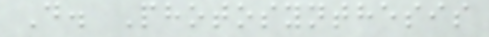D. Photosynthesis
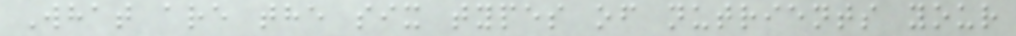What are the six types of nutrients your
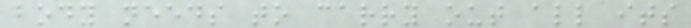body needs to carry out all its
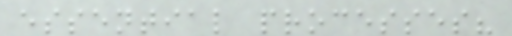essential processes?
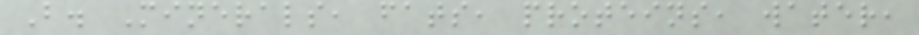B. Minerals, fats, proteins, water,
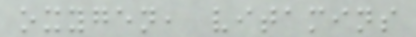oxygen, vitamins
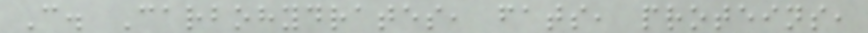C. Carbohydrates, fats, proteins,
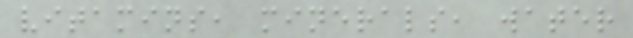vitamins, minerals, water
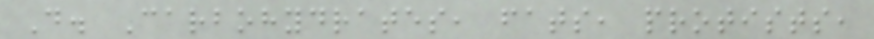D. Carbohydrates, fats, protists,
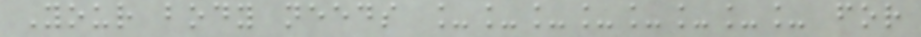Your body needs ________ for
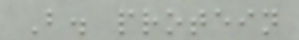B. protein
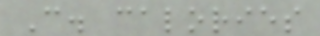C. calories
